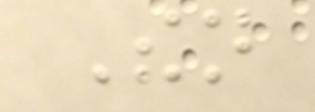Then
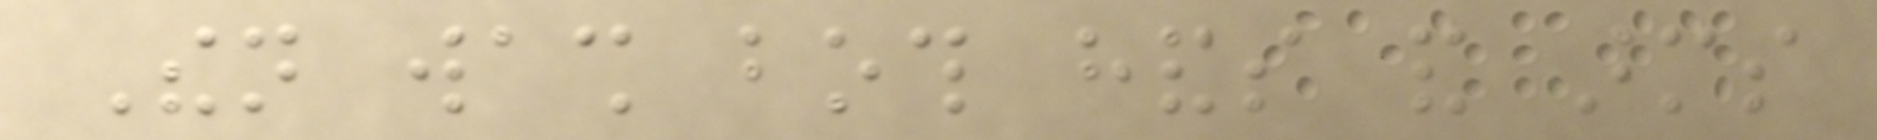Then wash both hands and arms
